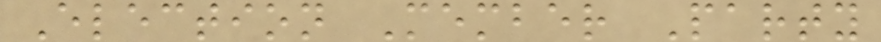Election Member Party
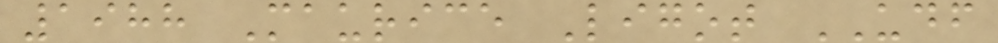1988 Maurice Ligot UDF
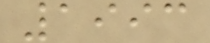1993
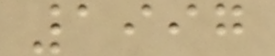1997
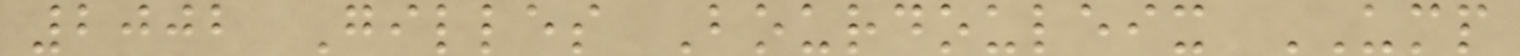2002 Gilles Bourdouleix UMP
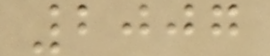2007
